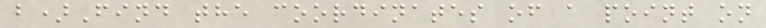b)Find the coordinates of a point on
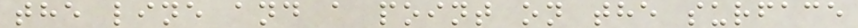the line and a point on the surface
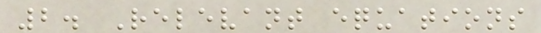2. Relevant equations
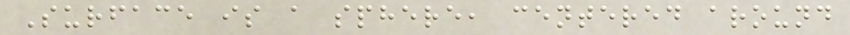Surface is a sphere, centered around
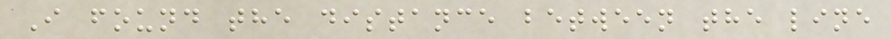I found the distance between the line
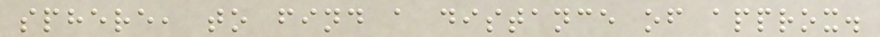sphere, to find a distance of approx.
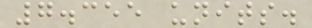7.355 units.
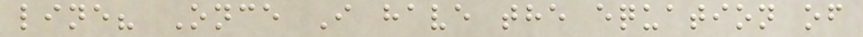line? Once I have the equation of
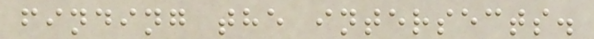finding the intersects.
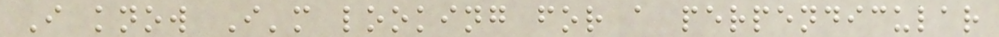I know I'm looking for a perpendicular
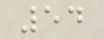54
